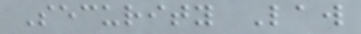Security Law
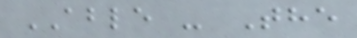ABLE - The
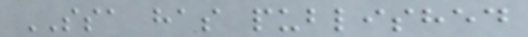SSA has published
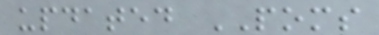updated POMS
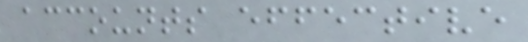accounts effective
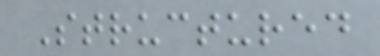Structured
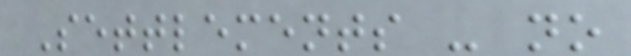Settlements - no
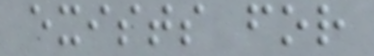exists for
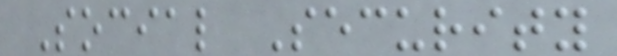Social Security
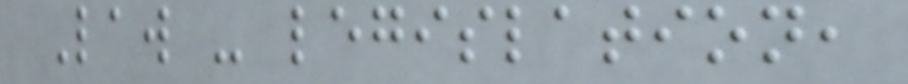Law - legislation,
